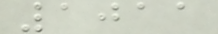1011
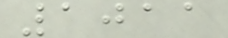1011
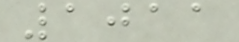1011
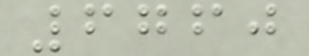6760
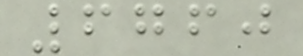6760
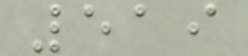519
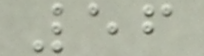56
